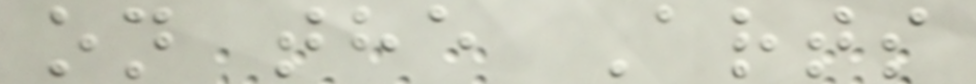on the Arts
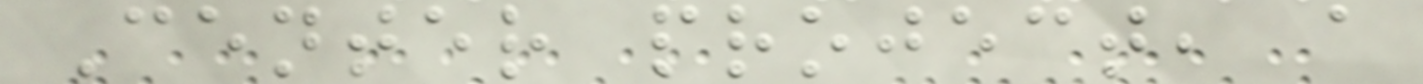Center project, a
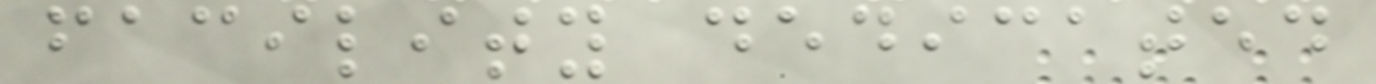facility dedicated
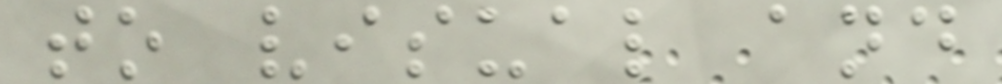to visual and
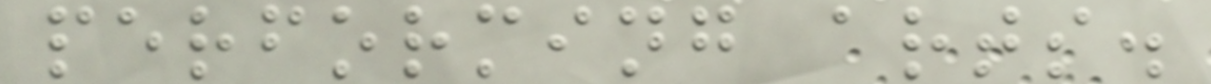performing arts.
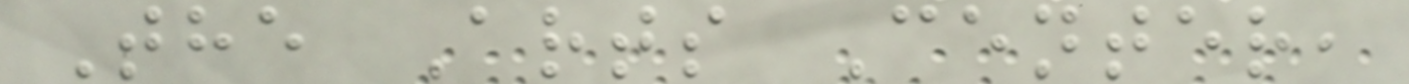The Arts Center,
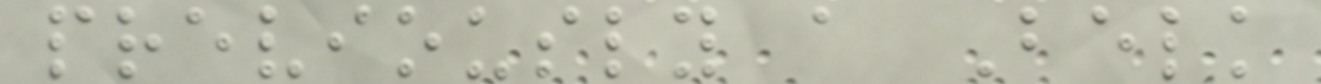previously a Belk
